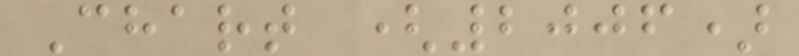Chart (2006)
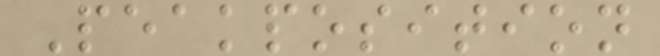Peakposition
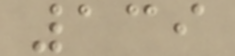139
